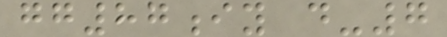gg87iy d-7
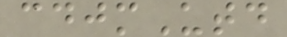cdjmUtd
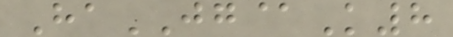HaJG@K8
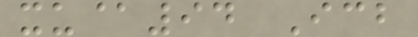xu@94 Icb
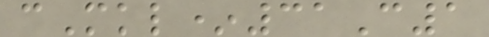cMkl*31C1
